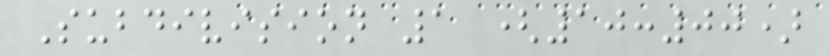Subdivision 1 (10:00)
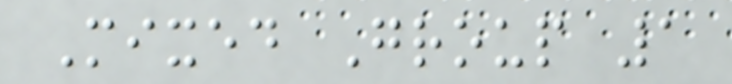Mixed Group 1
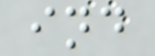ind
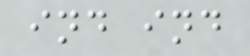ind ind
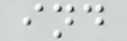ind
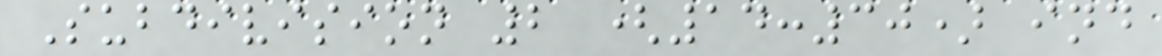Subdivision 2 (14:30) ind
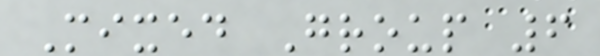Mixed Group 6
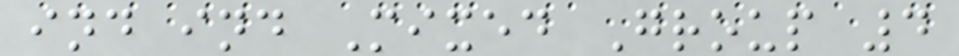ind ind Mixed Group 4
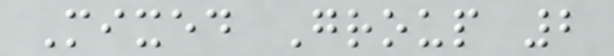Mixed Group 2
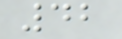42
